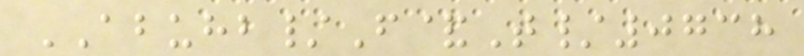ABUHB/F&T/0738
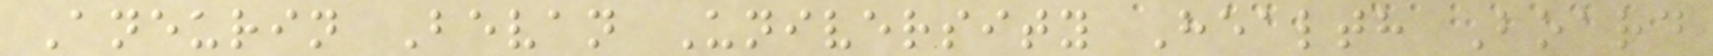Aneurin Bevan University Health Board
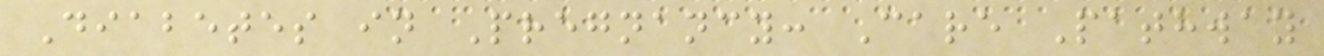Diabetes in Pregnancy: Care Pathway
